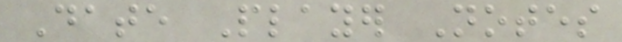Date Player Notes
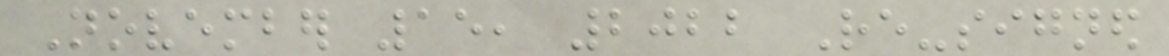November 15, 2022 Re-signed
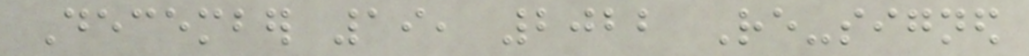December 19, 2022 Re-signed
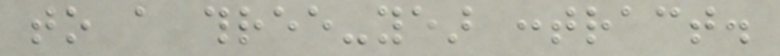to a three-year contract.
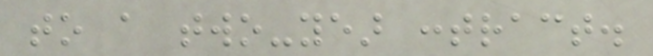to a two-year contract.
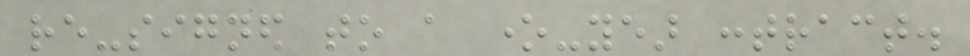re-signed to a one-year contract.
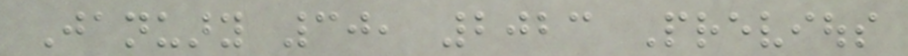January 30, 2023 Previous
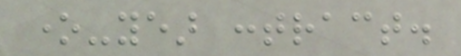one-year contract.
